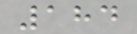184
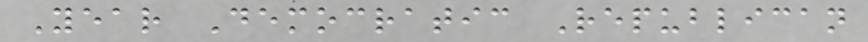Year Democratic Republican
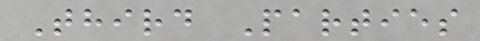Third Parties
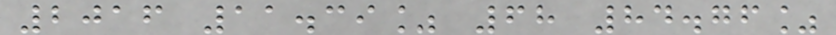2016 11.39% 68 84.76%
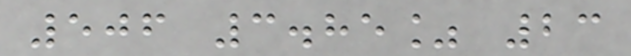506 3.85% 23
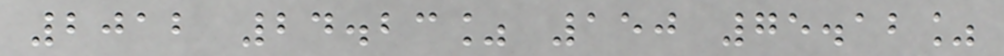2012 24.23% 150 75.12%
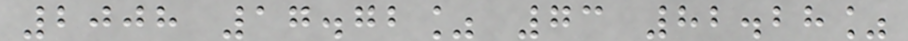2008 17.72% 73 82.28%
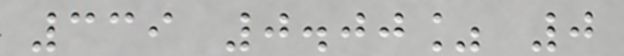339 0.00% 0
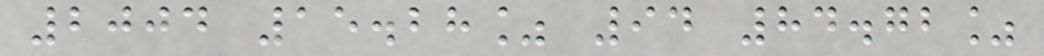2004 15.28% 94 84.72%
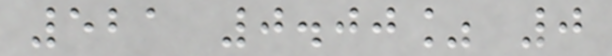521 0.00% 0
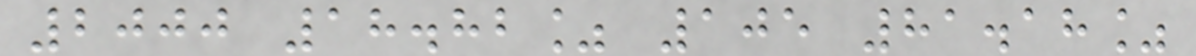2000 18.82% 105 81.18%
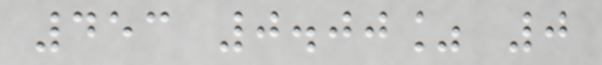453 0.00% 0
